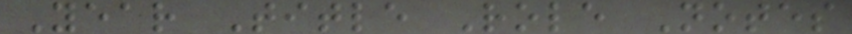Year Title Role Notes
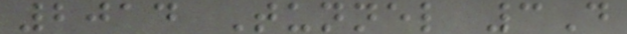2014 Tunnel 3D
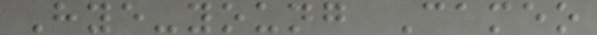Hye-young Cameo
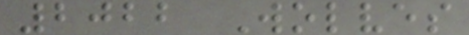2022 Wolves
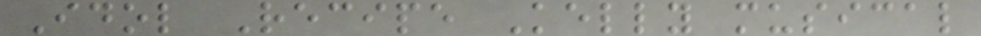Idol Recipe Kelly musical
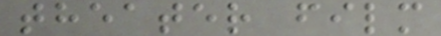theater film
